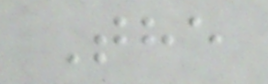The
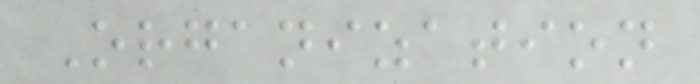Organization
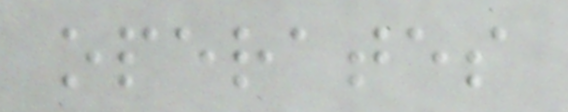operates
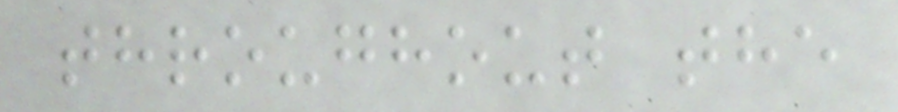throughout the
